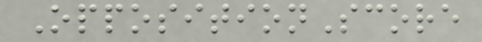OppositionScore
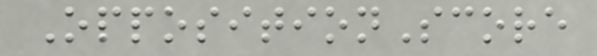OppositionScore
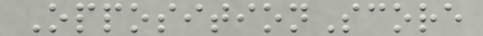OppositionScore
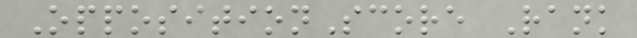OppositionScore Rank
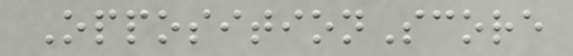OppositionScore
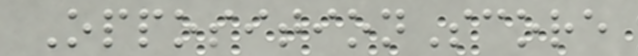OppositionScore
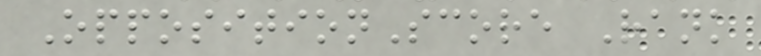OppositionScore Rank
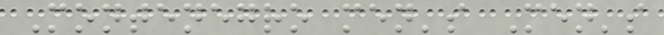Montenegro men's Men's
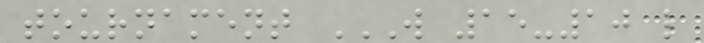tournament W 15-10 L
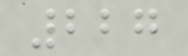227
